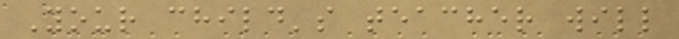Your child's teacher will
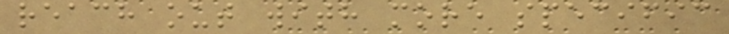reach out with more specific
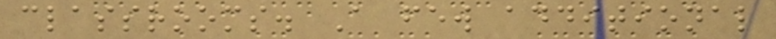classrooms. A few additional
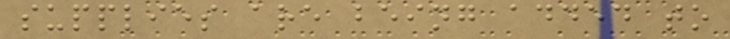supplies are being added to
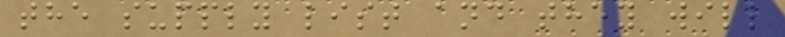the supply list and they will
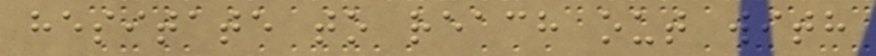hesitate to reach out with
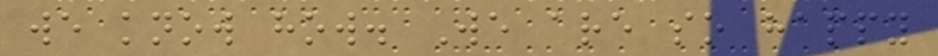we know how. We are so happy
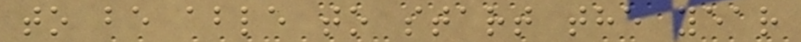to be able to start the year
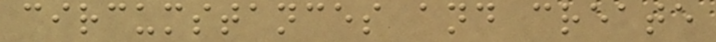circumstances and create
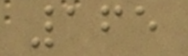165
